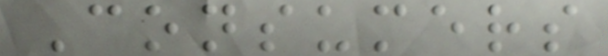Consumers
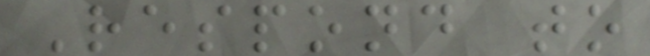Respond to
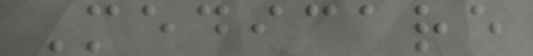Medicare
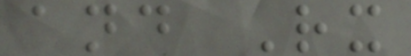and Rx
